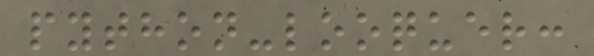python-looquer:
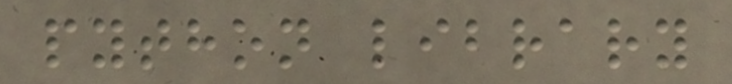python library
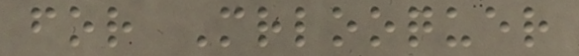for Mrlooquer
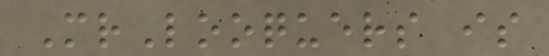MrLooquers is
